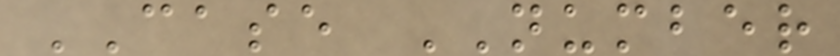CASE NUMBER
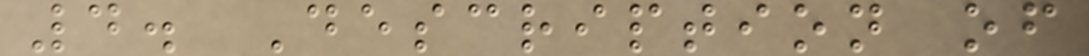4. Description of
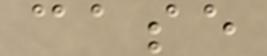case
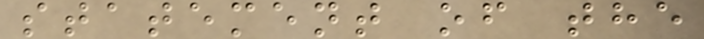statement of the
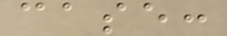case:
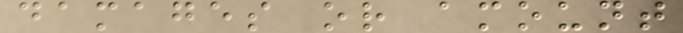damages or amount
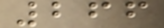266
